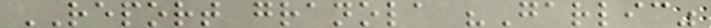REPORT granola "Garlic"
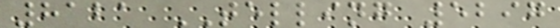8121 TELLING 5297
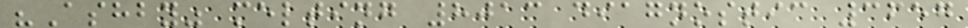"Ashby" melting 8013 diagnostic 3657
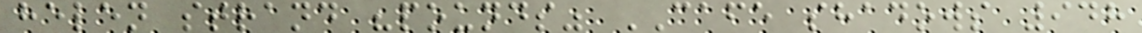helen strand "pounds" CAFE shadows 948
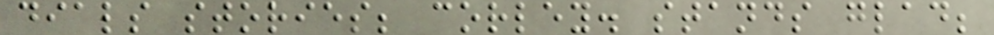dials stories; corley. stands glad;
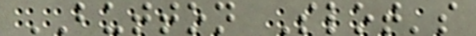BUTTON Slot's
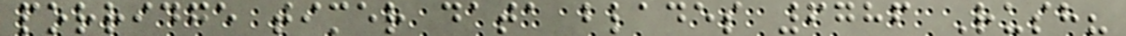porridge timer data blades 6786 Rush?
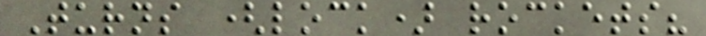Turns (lock) rockets?
